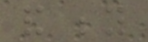and beyond
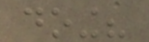doing?
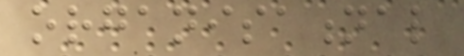organisational
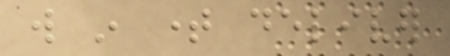will in time deliver
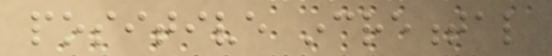positive incremental
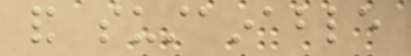and sustainable
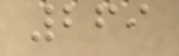269
